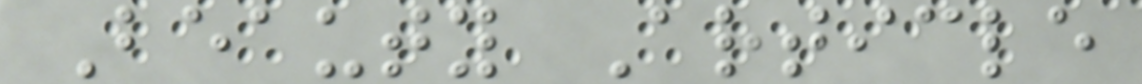Beauty Article
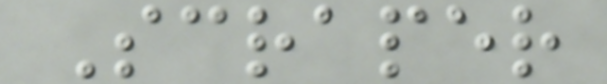Scraper
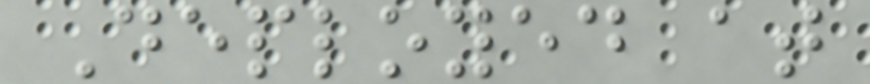Deployed at
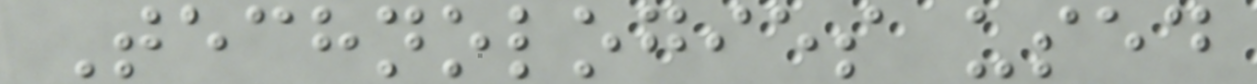Technologies used
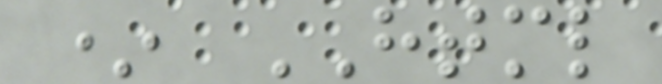* HTML
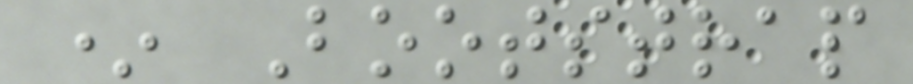* Bootstrap
